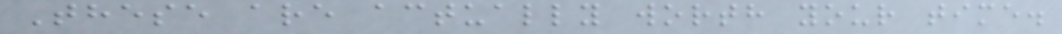These are actually worth your time.
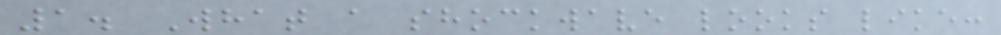1. What a shockwave looks like:
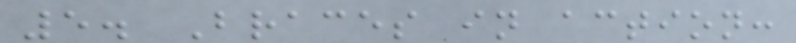5. Braces in action:
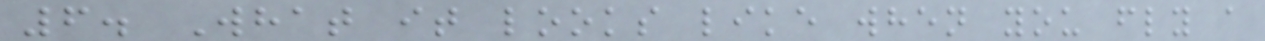6. What it looks like when you fly a
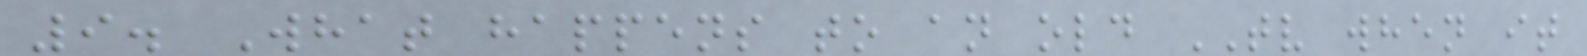9. What happens to an old TV when it
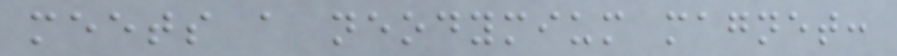meets a neodymium magnet:
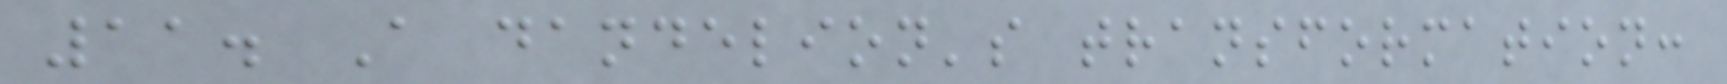11. A dandelion's transformation:
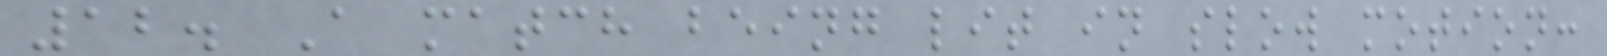12. A match being lit in slow motion:
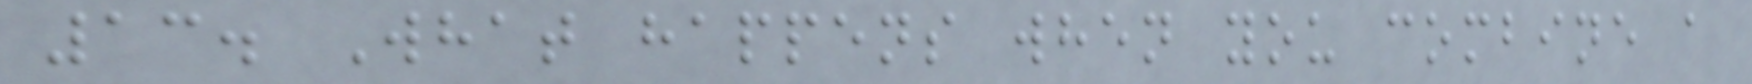13. What happens when you combine a
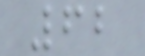62
